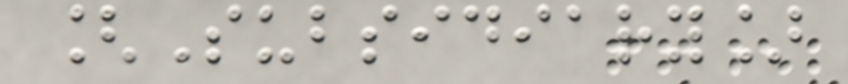[Subsidiary]
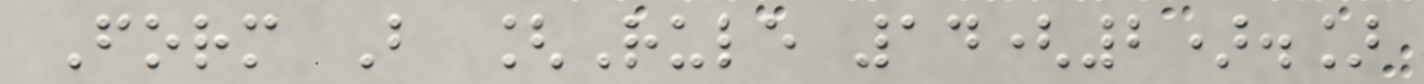Form B [Rule 14(2).]
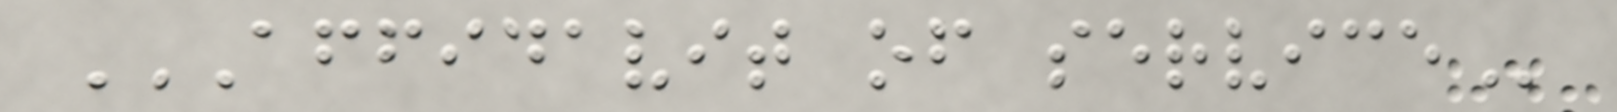AFFIDAVIT OF SERVICE
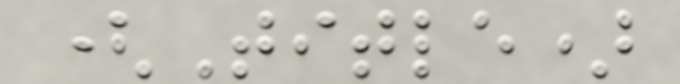(Title)
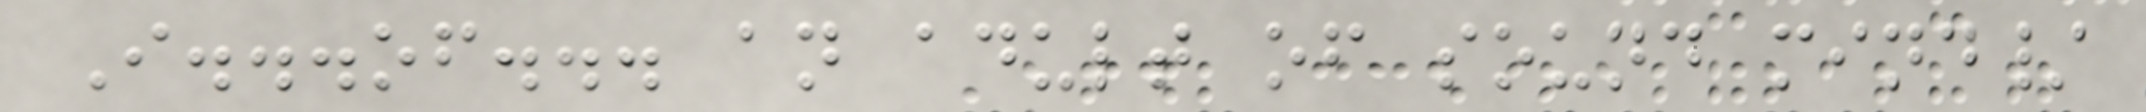I...of... an adult of sound mind/
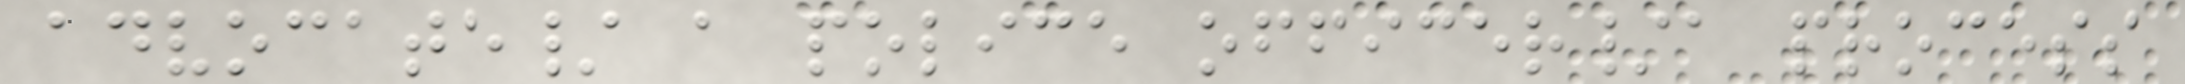advocate/ a police officer/a process
